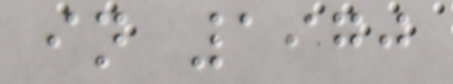in 1970
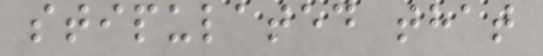stipulated that
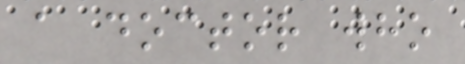a doctor who
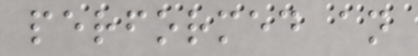performed an
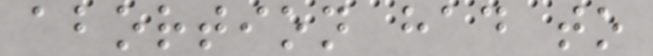abortion had to
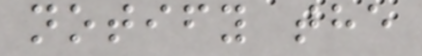notify the
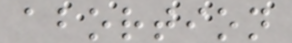abortion
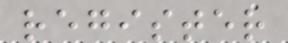register
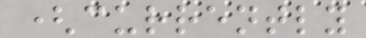(currently
